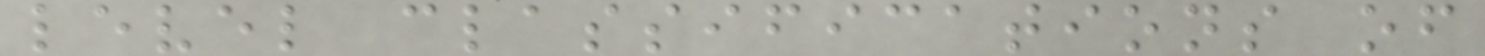level classifications of
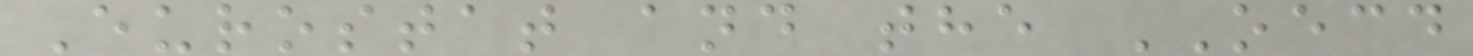Eurostat and the OECD
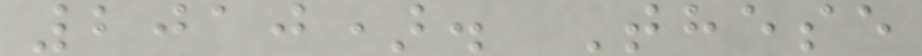2010). These
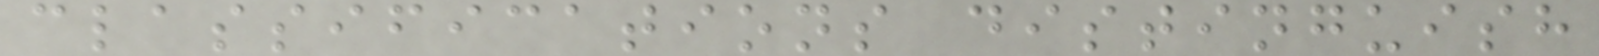classifications distinguish
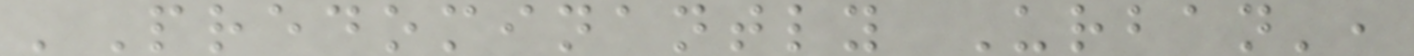'Predominantly Urban',
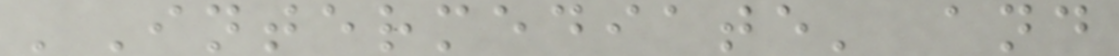'Intermediate' and
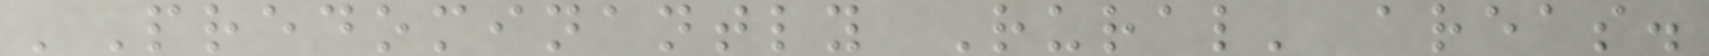'Predominantly Rural' areas.
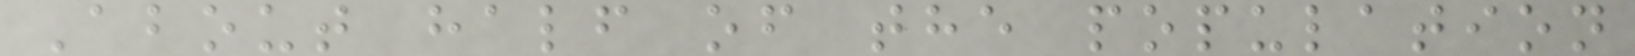About half of the population
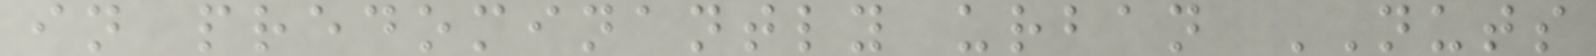in predominantly urban NUTS
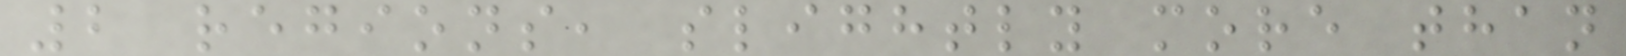2 regions, slightly more than
